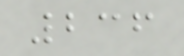236
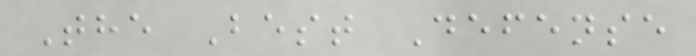The Best Defense
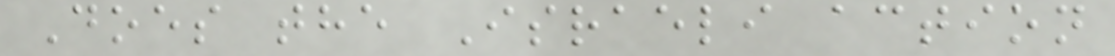Does the Israeli action
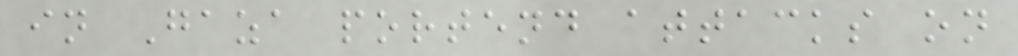in Gaza portend attacks on
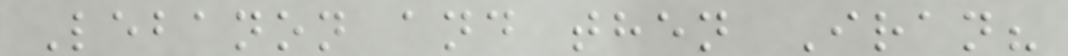Lebanon and then Iran?
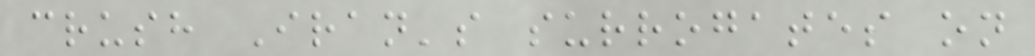crush Iran's surrogates on
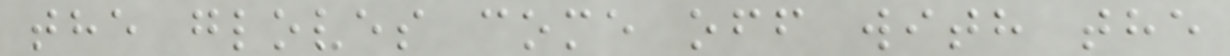the gloves come off with the
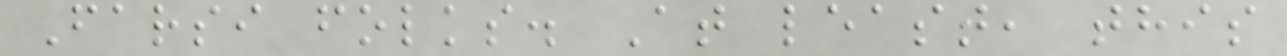Farsi folks. At least, this
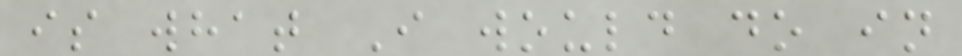is what I would do in
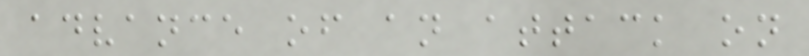advance of an attack on
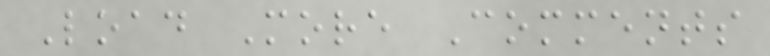Load More Comments
